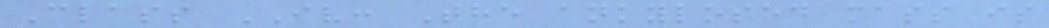Class IV: The ankylosed mass is
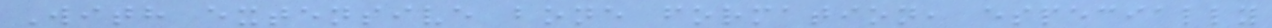With extensive bone formation, especially
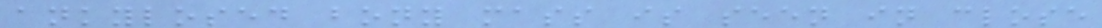ankylosed bony mass is seen in close
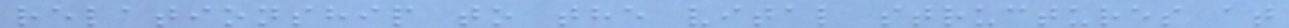relationship to the vital structures at
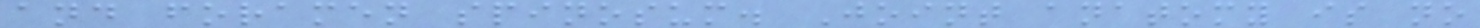and foramen spinosum. Joint anatomy is no
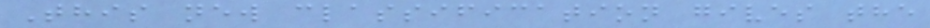This new classification gives the
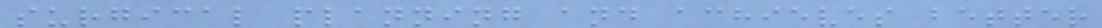surgical planning and achieves better
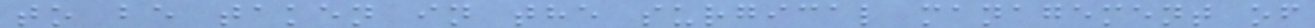to be taken in the surgical management of
